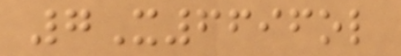7X6696ol
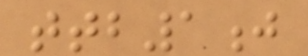ttb1j
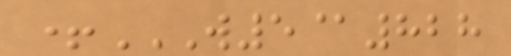+W5@828
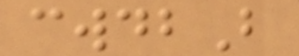cwdbB
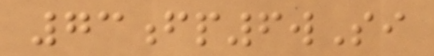73fp6wSi
